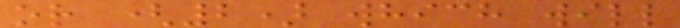or (2) which will
